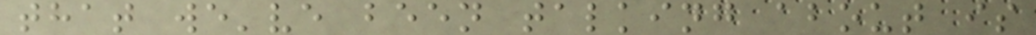that we've been talking about is
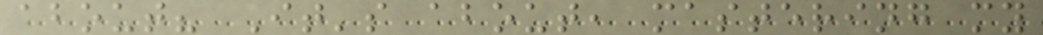about? It's about, mastering my
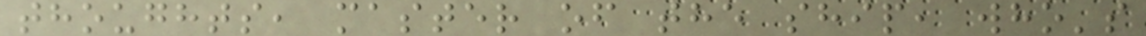thoughts, master of the ship, who's
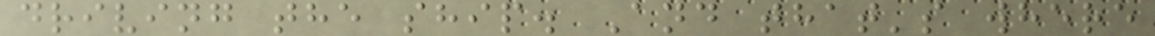driving the ship. And that's where
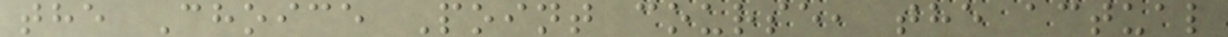the Choice Point course, the actual
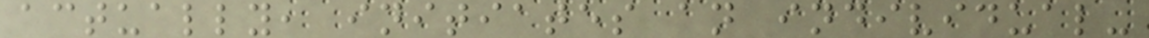actually, initiates an individual-
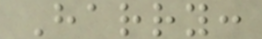Harry:
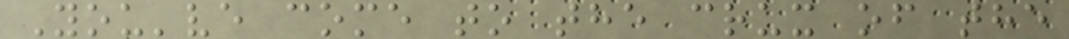You've come to the crux of the
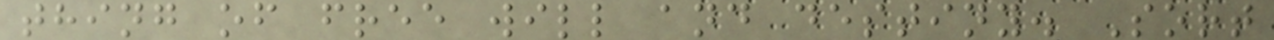thing of free will and destiny. Sort
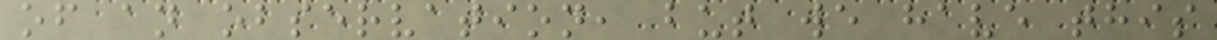of an observation, but we have this
